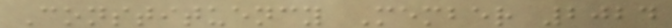Constituency Member 2024
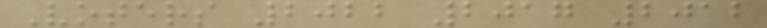Voters 2022 2017 2012
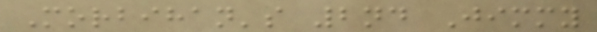Morbihan's 2nd Jimmy
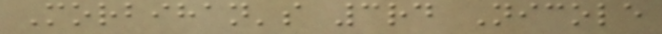Morbihan's 3rd Nicole
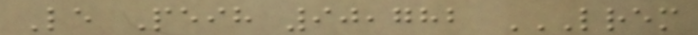Le Peih 90,782 LREM
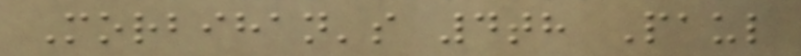Morbihan's 4th Paul
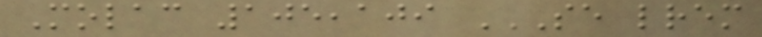Molac 105,109 SE LREM
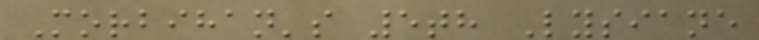Morbihan's 5th Lysiane
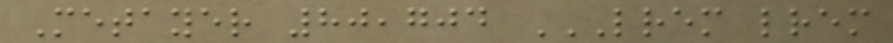Metayer 80,704 LREM LREM
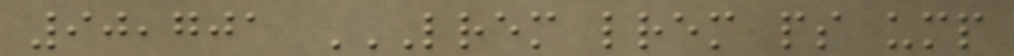90,701 LREM LREM PS UMP
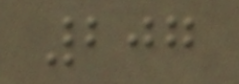207
